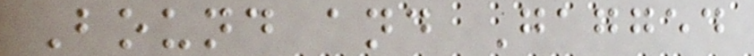Bound and Gagged
